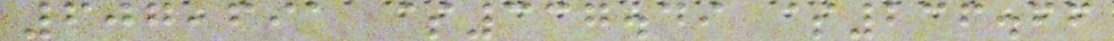607,691 $337.49 $236.66
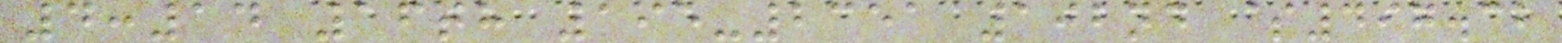4:14 16th 195-2351 102nd $497.32
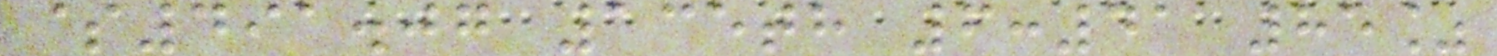$491.07 135th 6:41 85%
